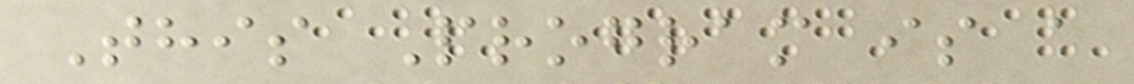This Program is a
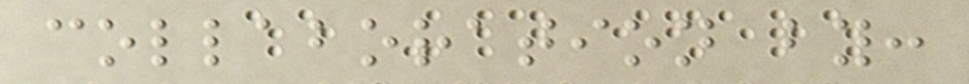collaboration by:
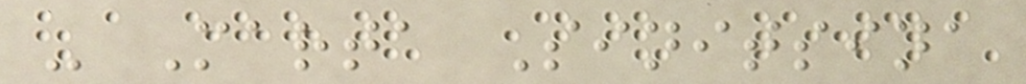- Marta Sinitsina
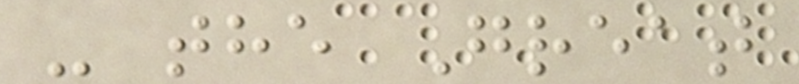- the Great
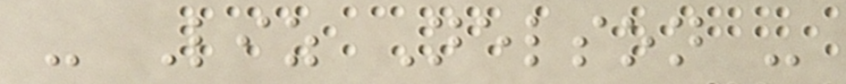- Liz Nelson -
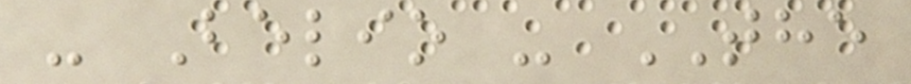- Belio - THE
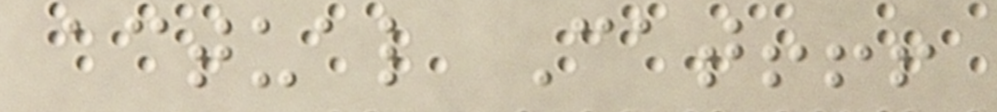actual Cat!!!
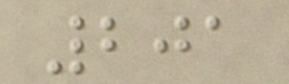201
